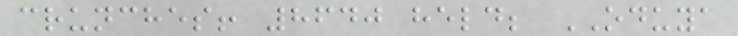crunches! 8640 held; ODUYA
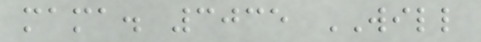mama. 3035 WILL
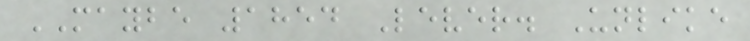MAYBE 1854 Lever. Unlike
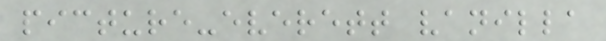picture-everett vanilla
